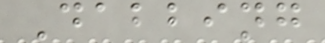Dabbing
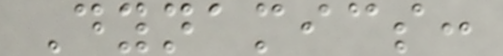Dynamics:
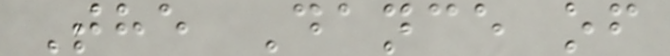The Dance of
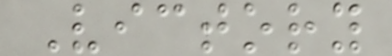Victory
